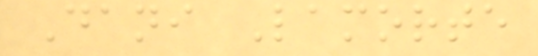Dani Lamorte
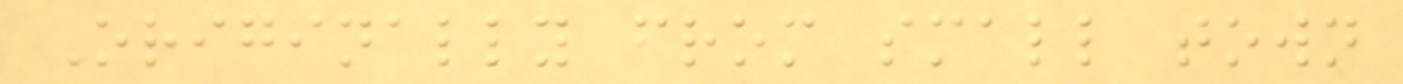Originally from small town
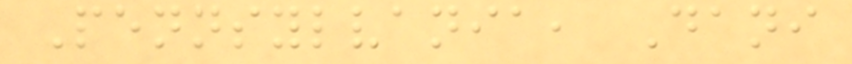Pennsylvania, Dani
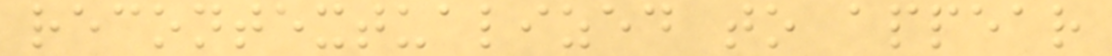recontextualized to appear
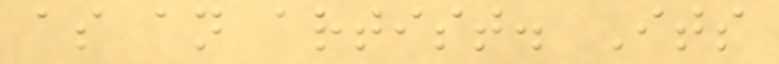as an artist. Its
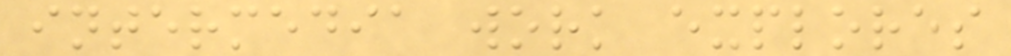intermedia work explores
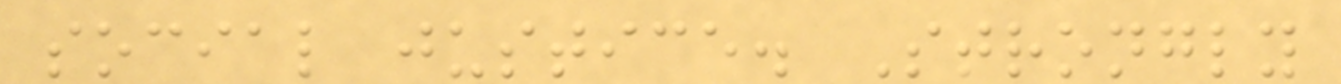social justice. Strongly
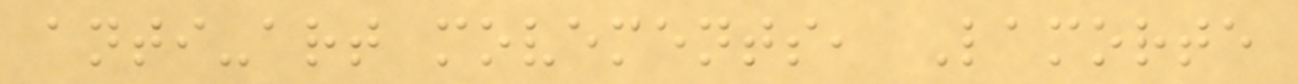anti-art movements, Lamorte
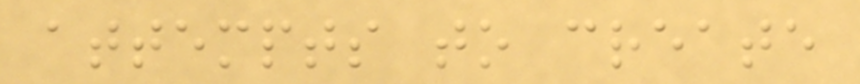attempts to create
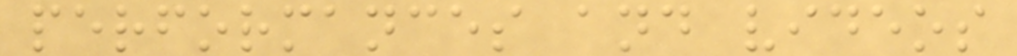performances and videos
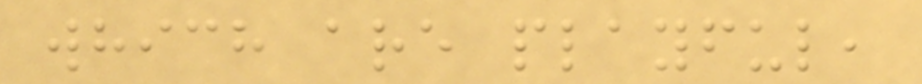which are playful,
